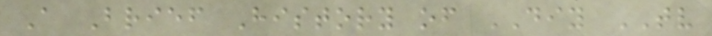A Brief History of DIY TV
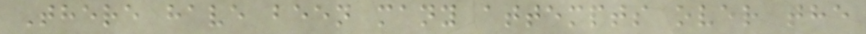There have been many attempts over the
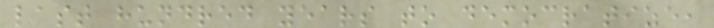last hundred years to democratize,
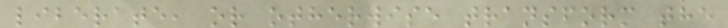liberate, or otherwise transform the
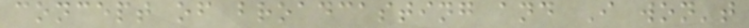concept of broadcasting and I won't
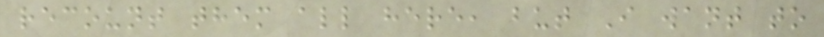recount them all here, but I want to
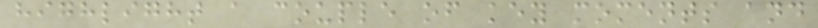highlight a couple of key moments and
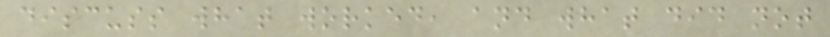discuss what worked, and what did not
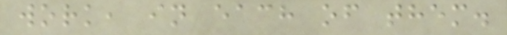work, in each of them.
